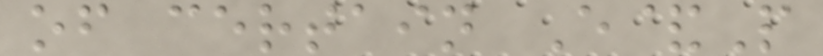of certain E&P
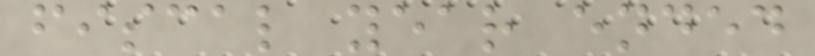fiscal year ended
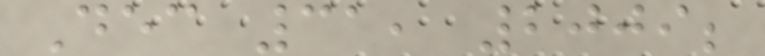Dec 31, 2009;
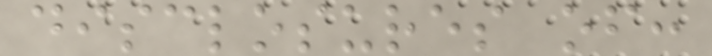disclosures of:
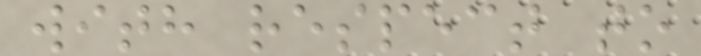with respect to
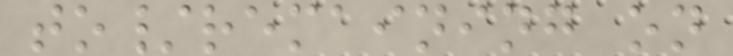to/remaining on
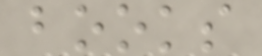books
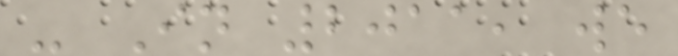- In 2011, we
